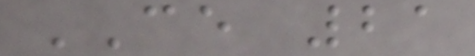CE 21
